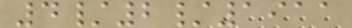4/2/1911
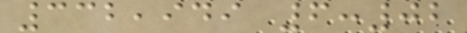332,949 6:02
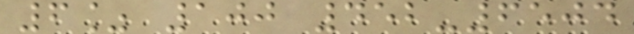6% 100 452-6504
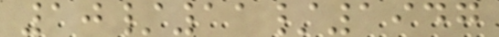10/11/1947
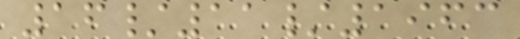16/11/1963
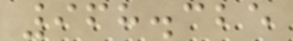968.325
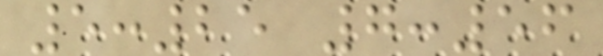5:25 7:56
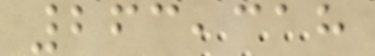263,318
